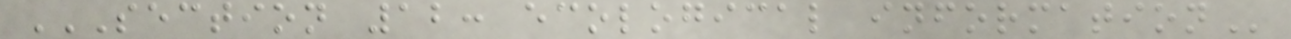SECTION 12: ECOLOGICAL INFORMATION
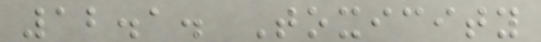12.1. Toxicity
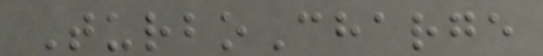TurboCharge
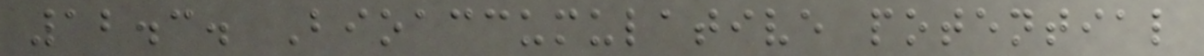12.3. Bioaccumulative potential
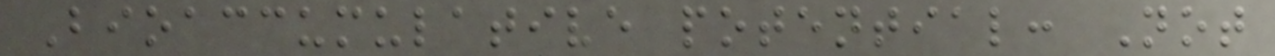Bioaccumulative potential: Not
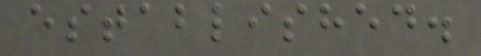established.
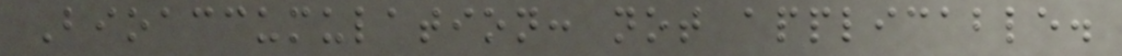Bioaccumulation: not applicable.
